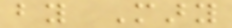by Mary
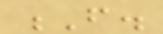F.
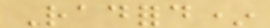Radford*
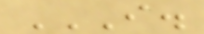I.
